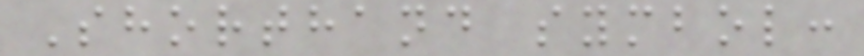Shorthand symbol:
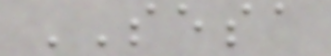SESA
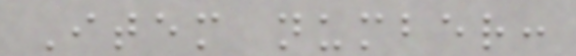Item number:
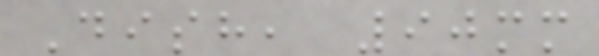Dish, 90mm
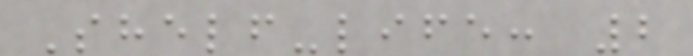Shelf-life: 2
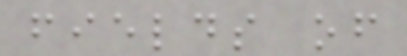fields of
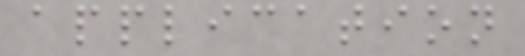application
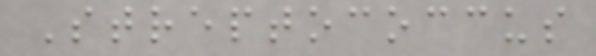Streptococcus
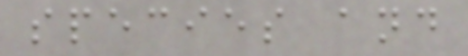species and
